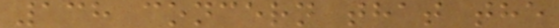138 concern that the
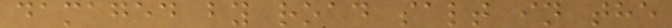damaged by road salt in the
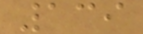139
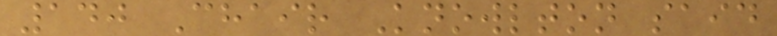140 Chair Knowlton said
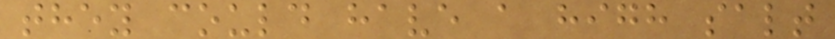they could have a high salt
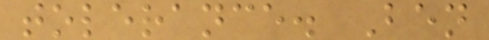tolerance. Ben
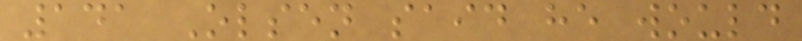141 Olsen said he would
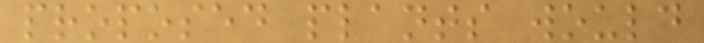proposed plants would
